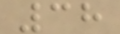38
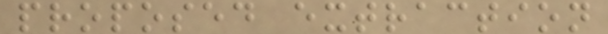proposed extraction
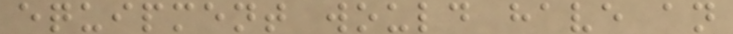equipment would have an
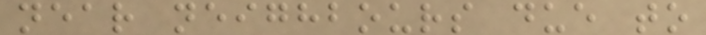near neighbours due to
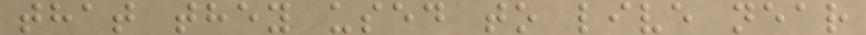that they used to live near
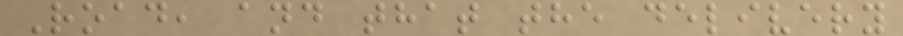Road, and that the delivery
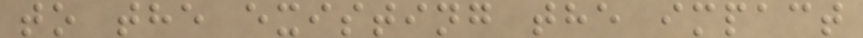to the existing the impact
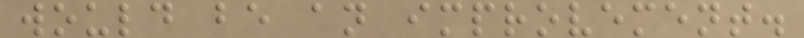would be an improvement.
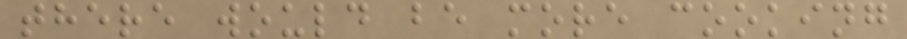there would be more cooking
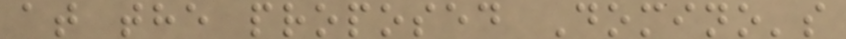at the proposed Domino's
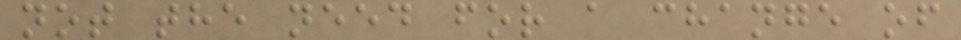not the need for a change of
